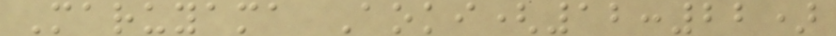Maruyama Aoki(12:22)
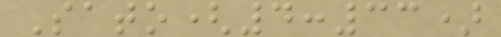Sato(4:33)
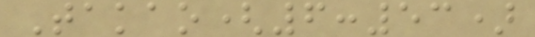Takao(6:53)
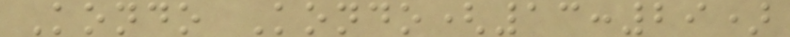Kondo Kondo(13:29)
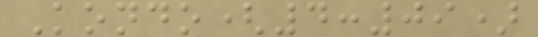Kondo(4:09)
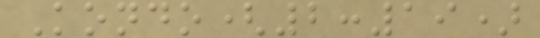Kondo(2:19)
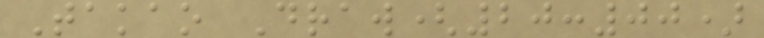Takao Draw(20:00)
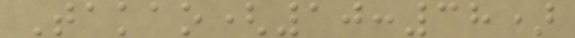Takao(10:38)
